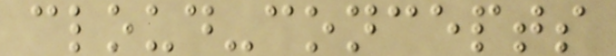cloud-concepts
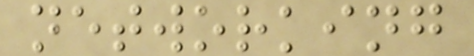networking
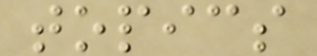topics
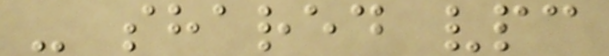- shared vpc
